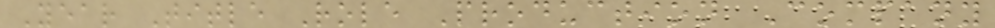Year Title Role Production Company
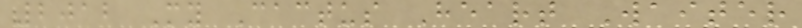2012 My Cactus Heart Waiter
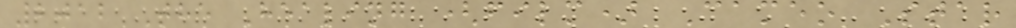2012 The Healing (film) Cameo Star
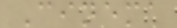Cinema
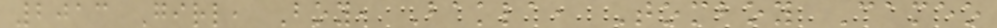2013 Girl, Boy, Bakla, Tomboy Cameo
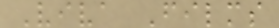Viva Films
